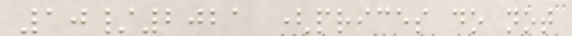10/2021 (prices do not
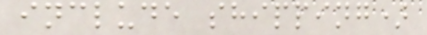include shipping)
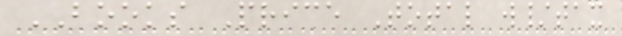BOOKS Price Total w/tax
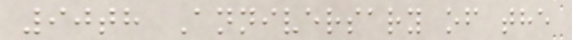90th Anniversary of the
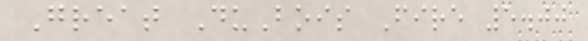Great DuBois Fire 5.00
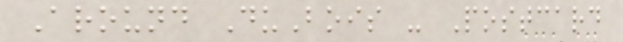Around DuBois - Postcard
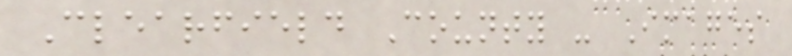Clearfield County - Images
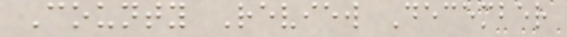County Review December
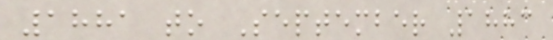1881 to September 1883
